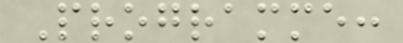Programme:
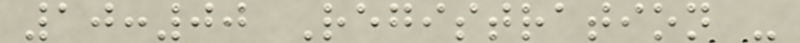10:00 Registration -
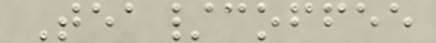Tea/coffee
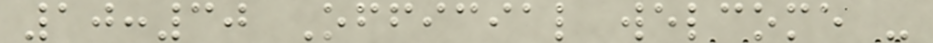10:30 Official welcome -
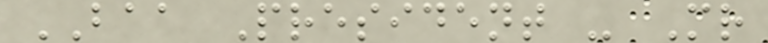BAA President - Mr
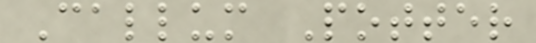Callum Potter
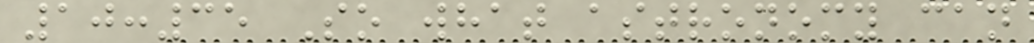10:35 So what astronomy can
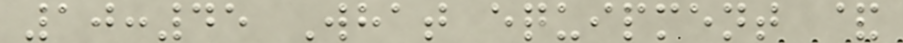10:45 What equipment &
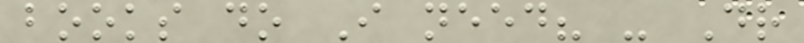books do I need? - Dr
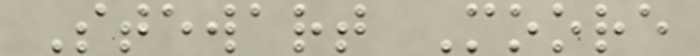Stewart Moore
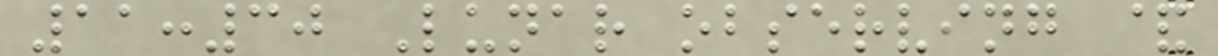11:30 Lunar observing &
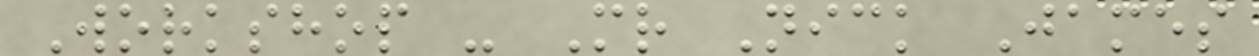Workshop - Mr Nick James
